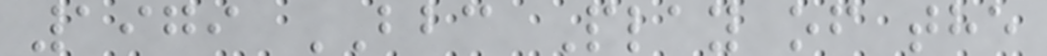1979 BBC Play of the
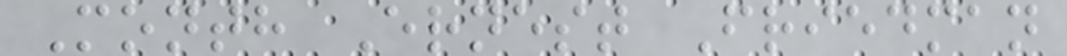Month Ernest Friedman
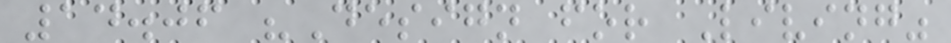14.06 "Design for Living"
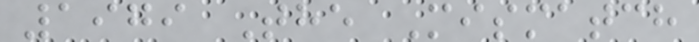1979 The Mismatch
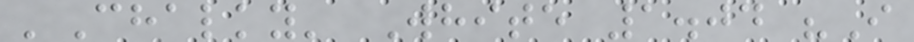'Chalky' White 1.04 "I
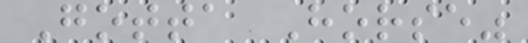Gotta Horse"
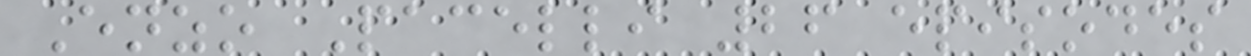Enzo Pacelli 26 episodes
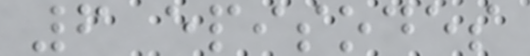6 episodes
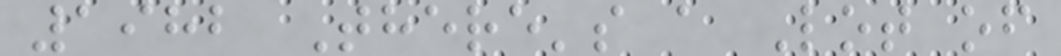1982 There's a Lot of
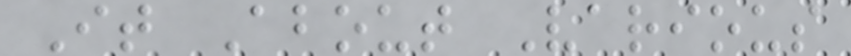It About Various
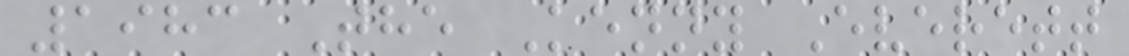1983 The Kenny Everett
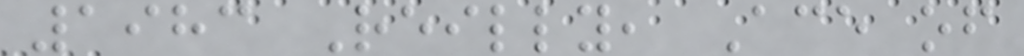1983 Reilly, Ace of
